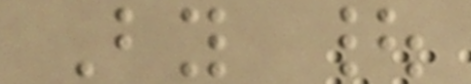By |
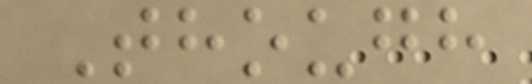Though
